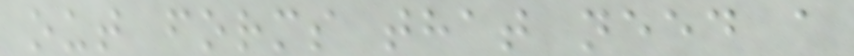out forms that need a
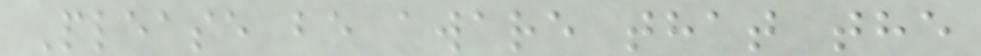Please be aware that the
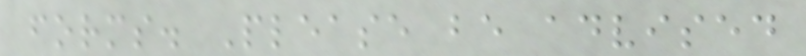forms. Please be advised
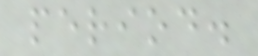period.
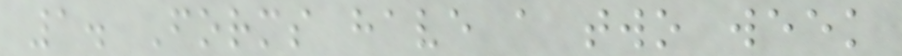1. Forms have a two week
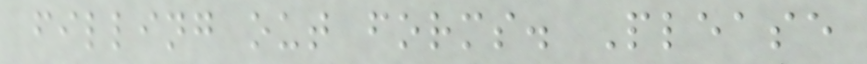filling out forms. Please
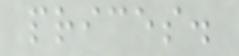prices.
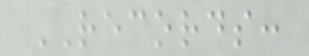RECORDS:
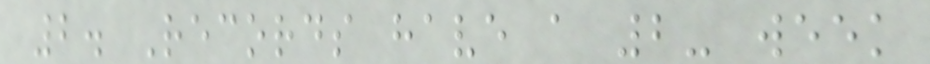2. Records have a 2- week
